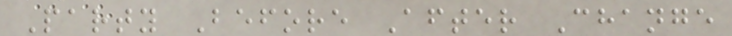Party Before After Change
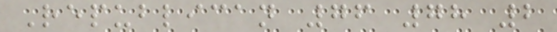Republican 76 78 2
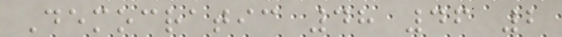Democratic 48 46 2
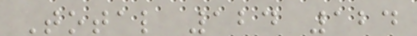Total 124 124
